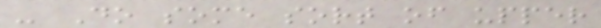- Do some sort of upper
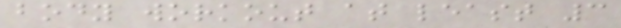body workout at least 3
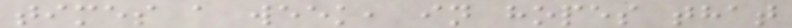times a week, in hopes that
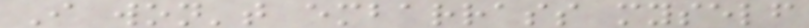I won't embarrass myself
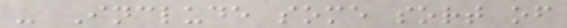- Include some sort of
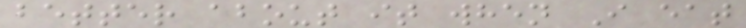better about it when I eat
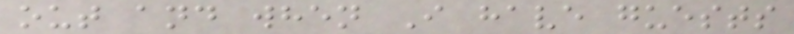out and when I have guests
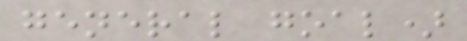general goal)
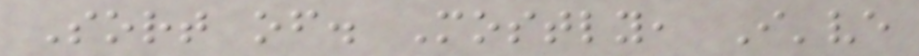Sort of. Mostly, I've
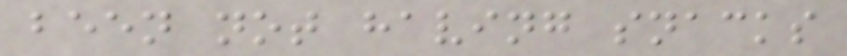been not having snacks
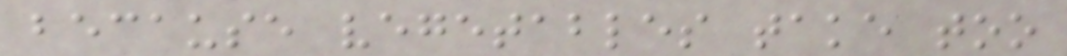because vegetables take too
